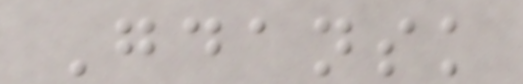Gdansk
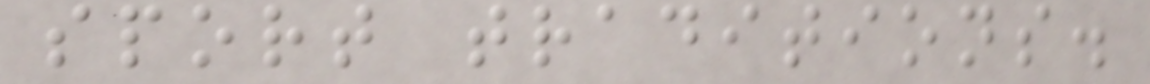sport traditions.
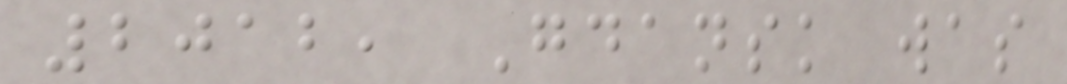2012, Gdansk was
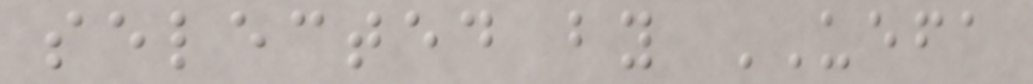selected by UEFA
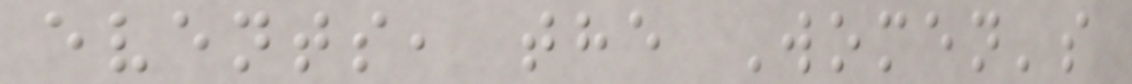events, the Women's
